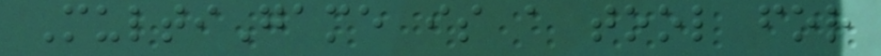MultiGame is a tool for
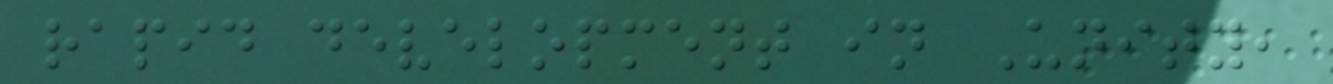rapid development in Unity,
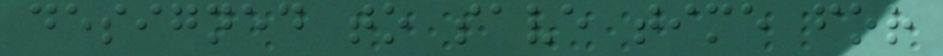designed to save time for
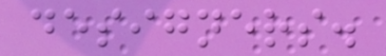designers.
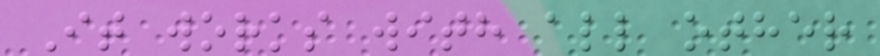It works with all other
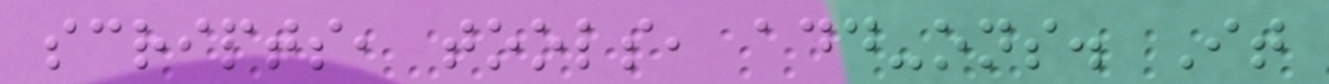scripts, tools, add-ons. It
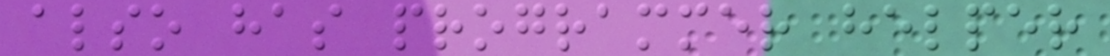also has programmer helper
